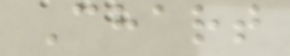Chart
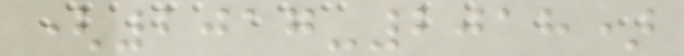(2017-2018)
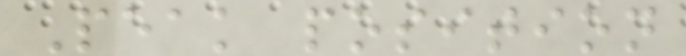Peak position
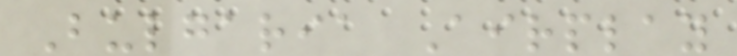Bulgaria Airplay
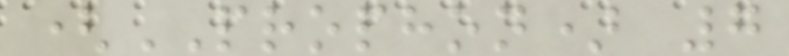(PROPHON) 7
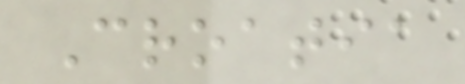Croatia
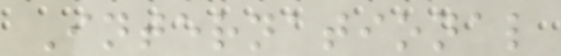International
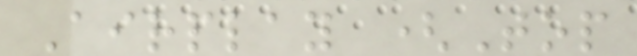Airplay (Top
